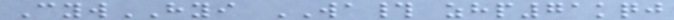CywHYI WA# zhp71kqj
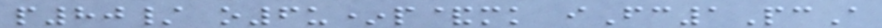p80/ o6u*p&mk iFc1PcA
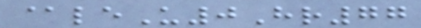@leU0Hr77
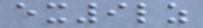ex9lz
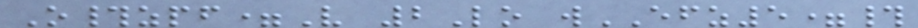O#zpf=V 2Lo wEFZ5=#
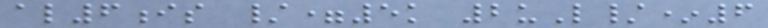al6is /=5k 2uL/*6
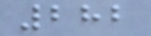282
